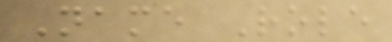Name Role
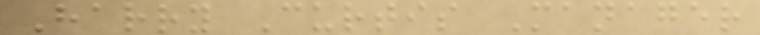Harry Curtis Manager
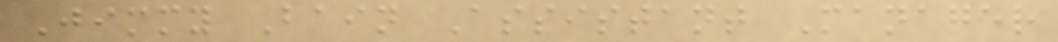Jimmy Bain Assistant Manager
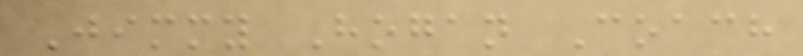Jimmy Hogan Coach
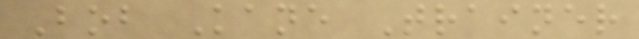Bob Kane Trainer
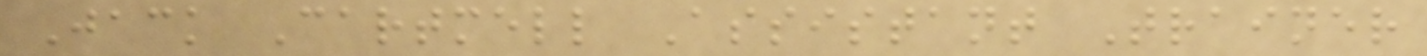Jack Cartmell Assistant Trainer
